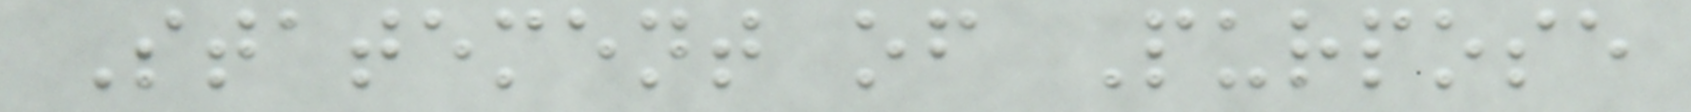Statement of Purpose
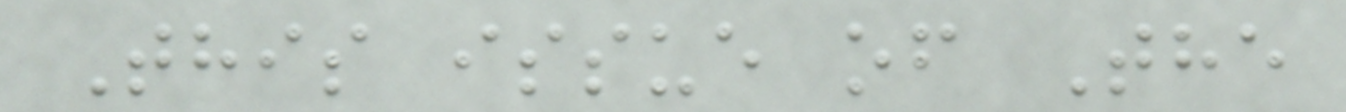This issue of The
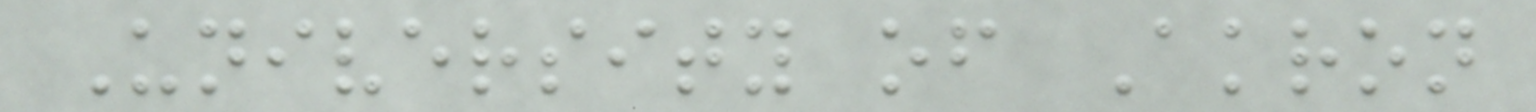University of Akron
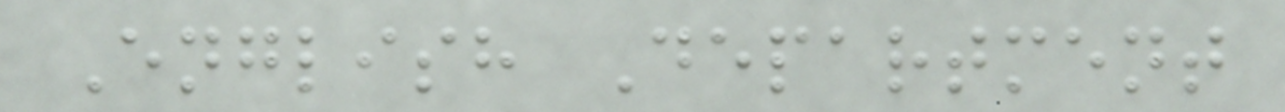English Department
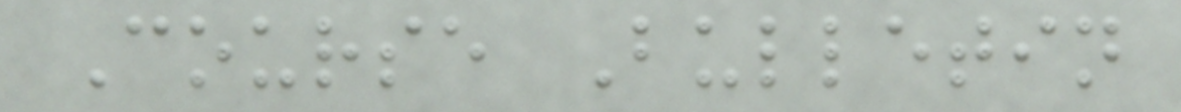Course Bulletin
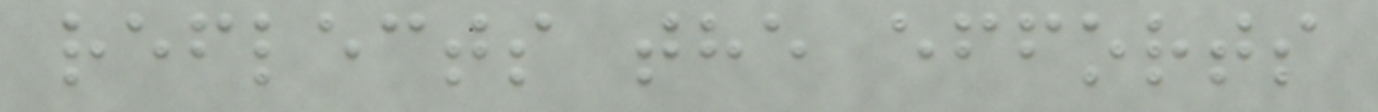reflects the efforts
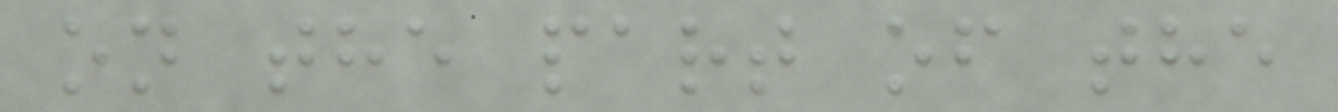on the part of the
